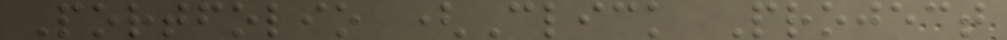Portfolio (Click Project
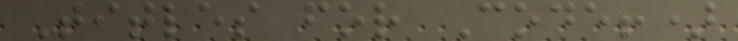Titles for Code!)
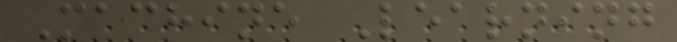Machine Learning
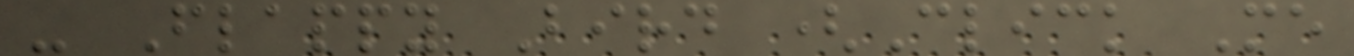- Flappy Bird (Click Me
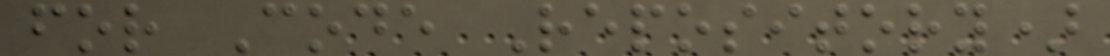for Code Repository)
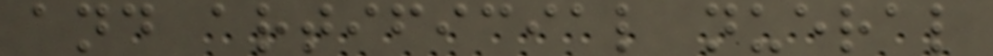and artificial nueral
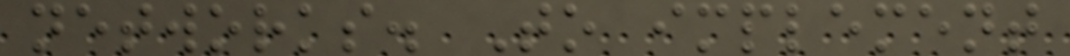networks. To implement
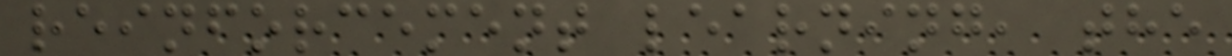reinforcement learning, the
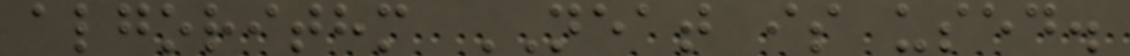algorithm NEAT is used.
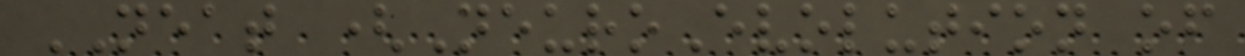NEAT (NeuroEvolution of
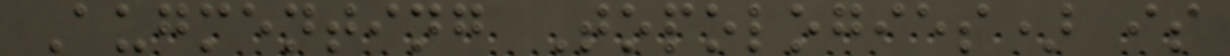Augmenting Topologies) is
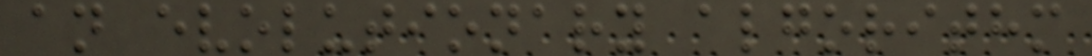an evolutionary algorithm
